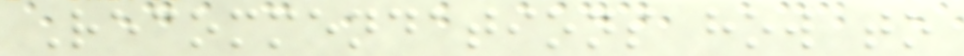Recommendations how to
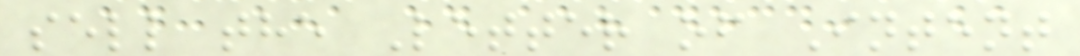sell the Letter of Intent
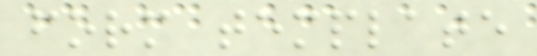form template
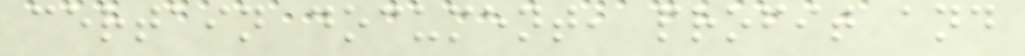certain document, profit and
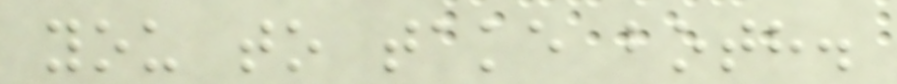you to take both.
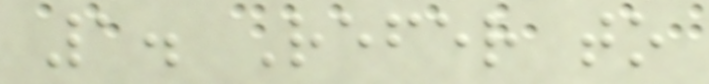1. Refer to
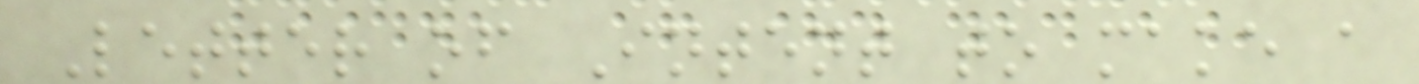Letter of Intent to make a
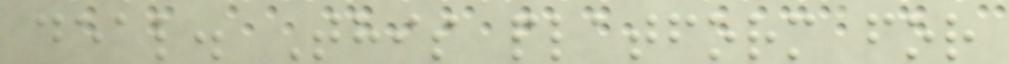deal. This platform for
